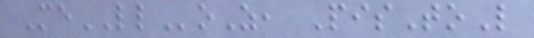MeLLoZ, PisToL
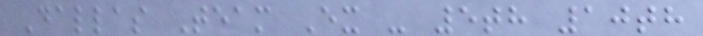Dallas Team Ex - 5th 10th
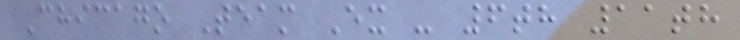Chicago Team Ex - 6th 11th
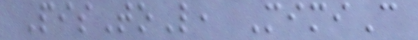PisToL, MimiC
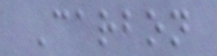Carbon
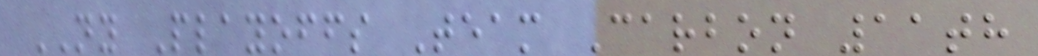NY Playoffs Team Carbon 11th
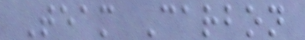Team Carbon
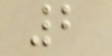2
